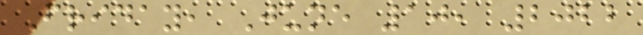Friday, June 10, 2022
